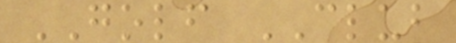GOLF CLUB
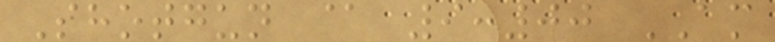Shotgun @ 9:00 AM
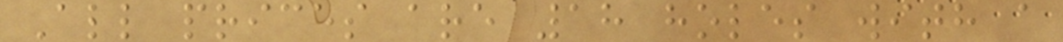All prices are 18 holes with a
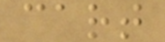cart
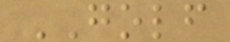GOLF
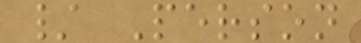/ Person
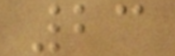23
